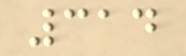314
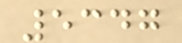5347
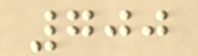700
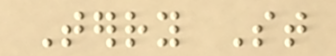Terry St
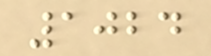1024
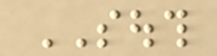SOUTH
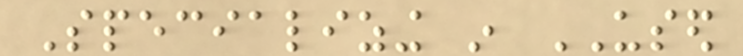Specializing in USED
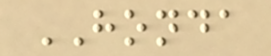HONDA
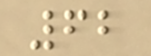62
